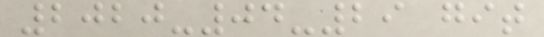2020-04-29 git
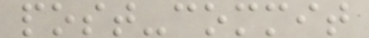post-commit
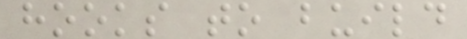hooks to build
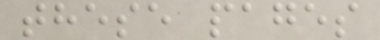these pages
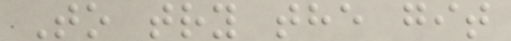To try the git
